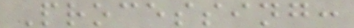Processing:
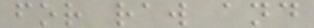for raw and
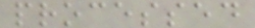processed
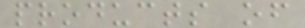products of
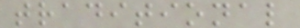traditional
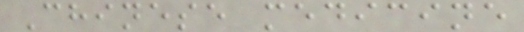Chinese medicine
